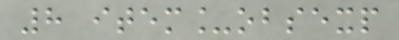8 item_obsexp
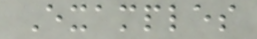Examples
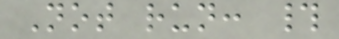Not run: #
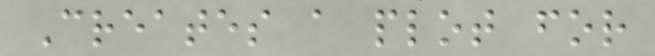Creates a plot for
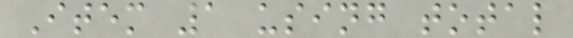Item 1 using total
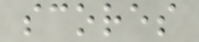scores
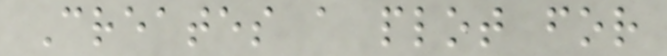Creates a plot for
